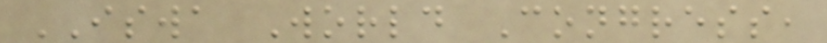ISWA World Congress,
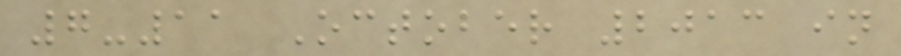7-11 October 2013 in
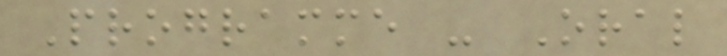Programme - Oral
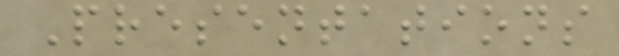Presentations
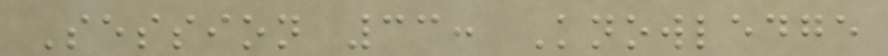Session 33: Knowledge
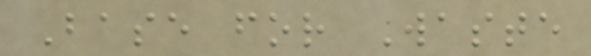Base for Waste
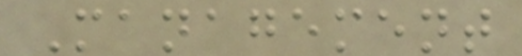Management
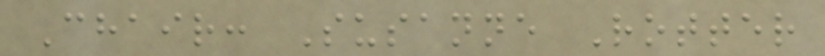Chair: Susanne Rotter
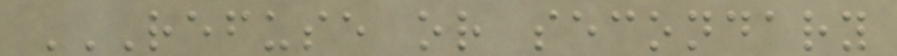REFUSE OR SECONDARY
